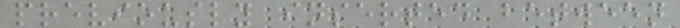previously inserted between
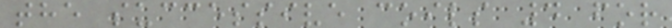the successive coils 4 for
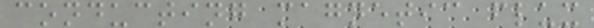conducting magnetic flux
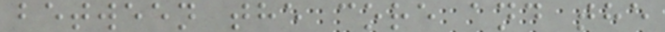between the core and the
